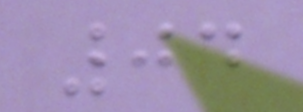04
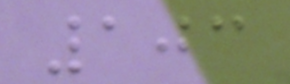103
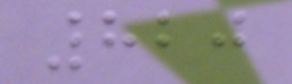820
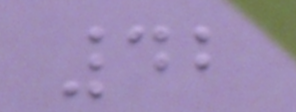42
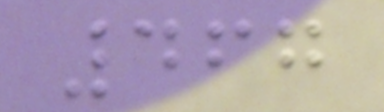467
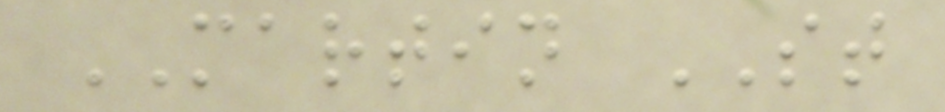MARTIN ST
